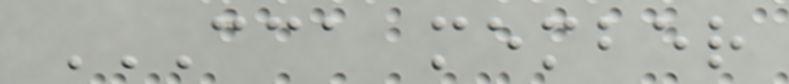CCA MEMBER
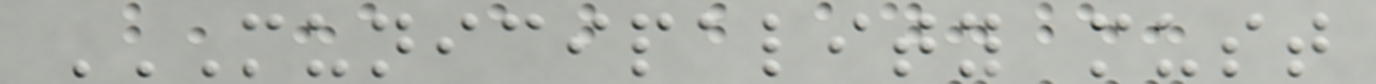MUNICIPALITY MUST
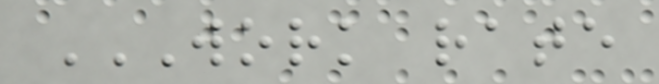WORK RATE
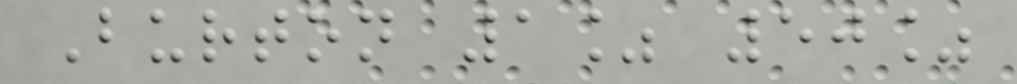Burton 1% 50%
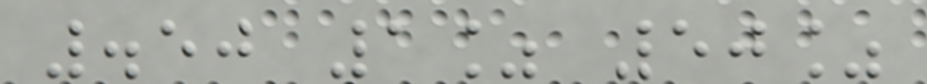.50 1% 50%
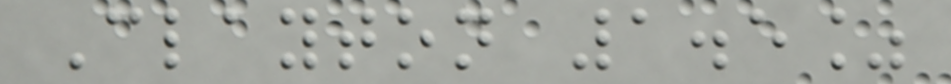Clayton 1.5%
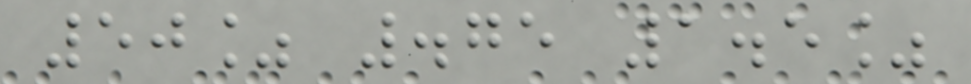50% .75 1.5%
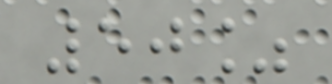50%
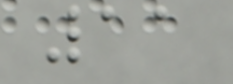11
